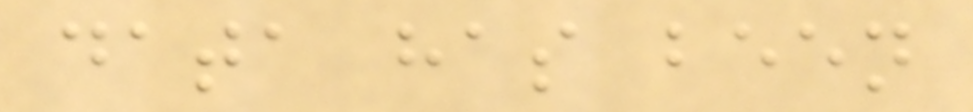data has been
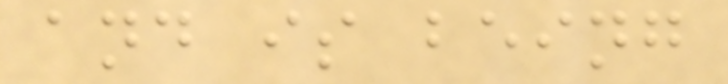and is being
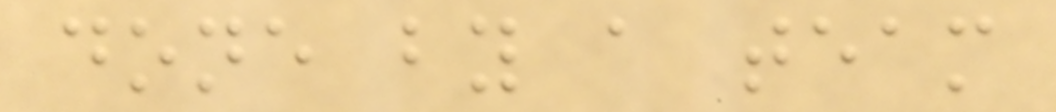done by a team
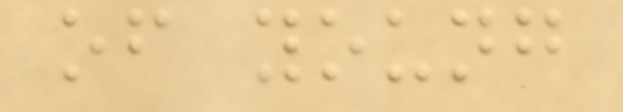of young
